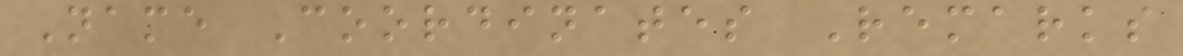Name Coordinates Remarks
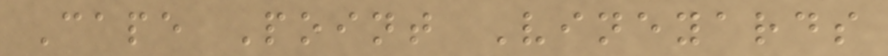Cape Point Vineyards
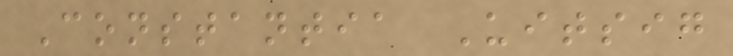Constantia Uitsig
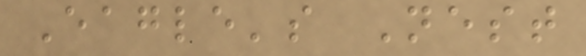Eagle's Nest
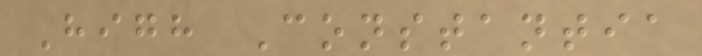High Constantia
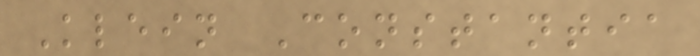Klein Constantia
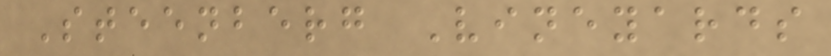Steenberg Vineyards
